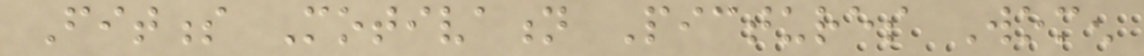Fitness Motivation Pictures Women
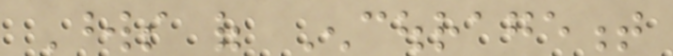Words of Encouragement
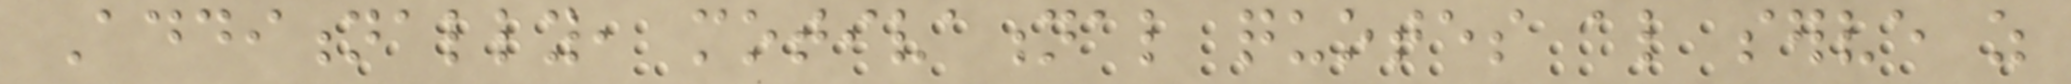Additionally, motivational quotes also serve as
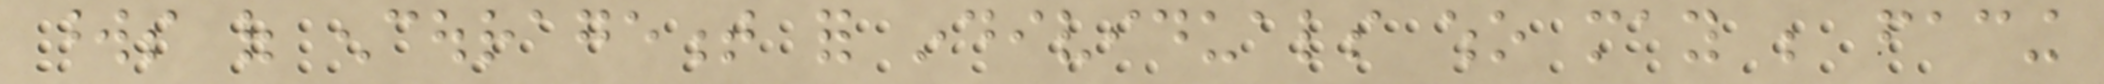words of encouragement for individuals who may be facing
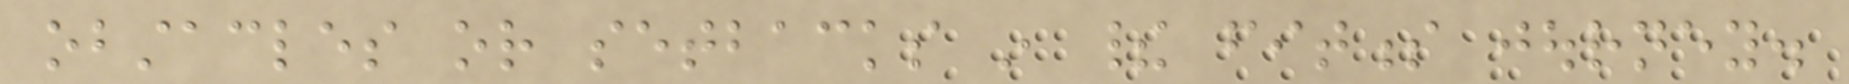obstacles or setbacks in their fitness journey.
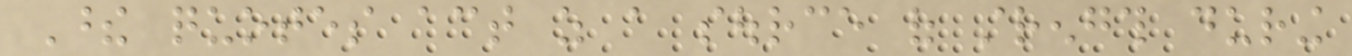These quotes act as a source of strength during
